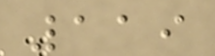119
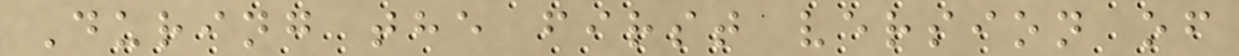During the first version of
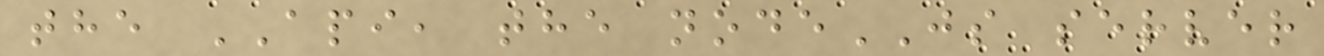the API, the nodeJS server
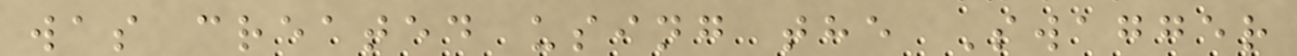was created using the Swagger
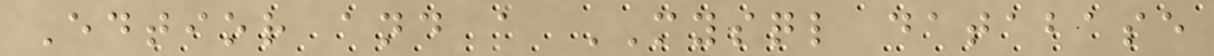Edtior and a MYSQL database
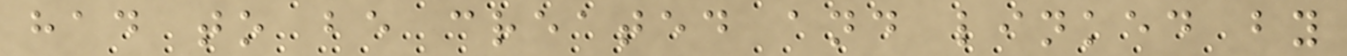had to be created and linked by
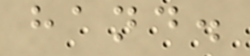hand.
